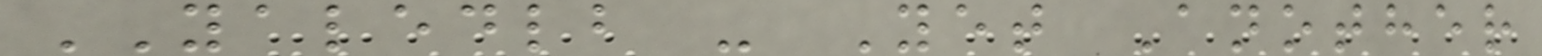YALEDLB - Yet Another
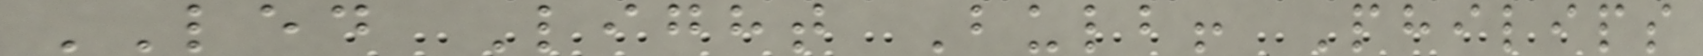LED Light Bulb! Philips
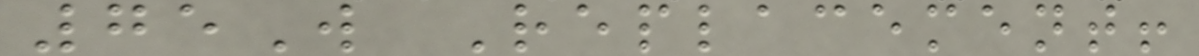75W Replacement!
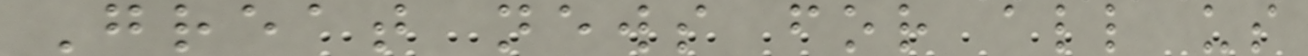Great news for all us
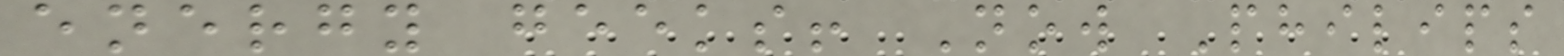energy geeks! Now Philips
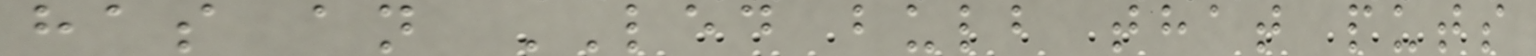has an LED bulb that puts
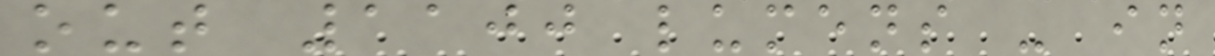out 1100 lumens - in
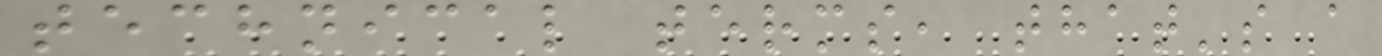technical terms, that's a
